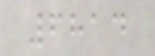6814
